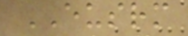EUSRM
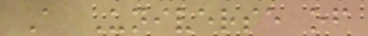A Universe of
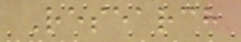Research
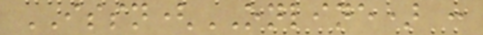ISSN(ONLINE) :
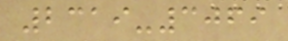2319-3069
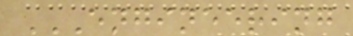ENGINEERING
